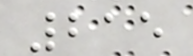215
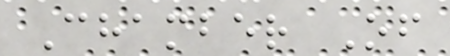Chamber Of
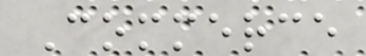Commerce
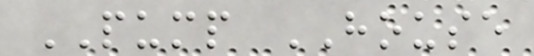PUMP HOUSE
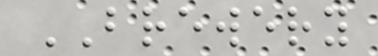BREWERY
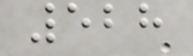528
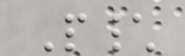P\
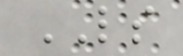LS
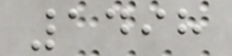1498
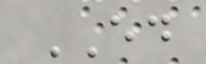ED
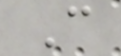C
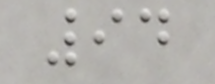94
